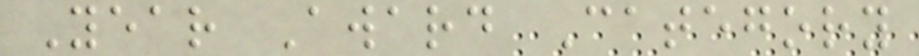Year Award Category
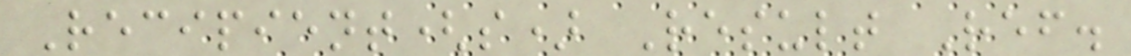Recipient(s) Result Ref.
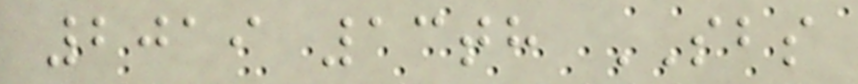2019 13th SBS
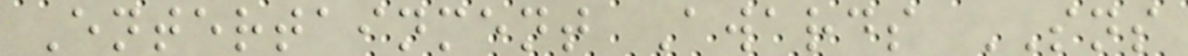Entertainment Awards SNS
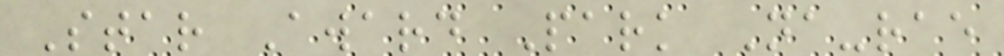Star Award Park Na-rae
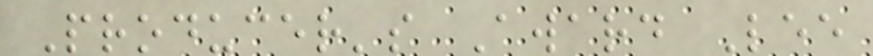Producer's Award Lee
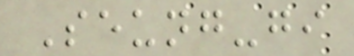Seung-gi
